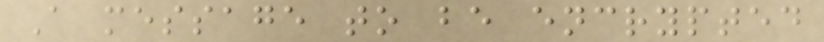A message to be encrypted
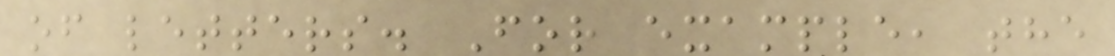of letters. For example, the
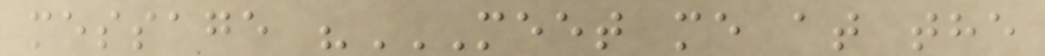message "MEET ME AT THE
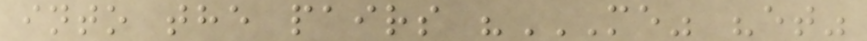into the pairs "ME" "ET"
